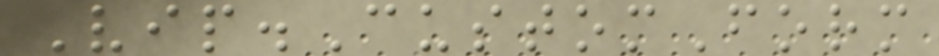Vip.CustomForm
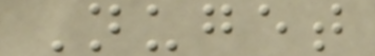Nuget
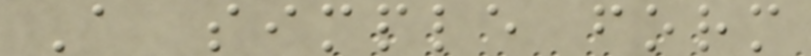A simple form
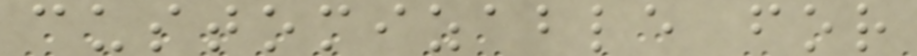customizable for
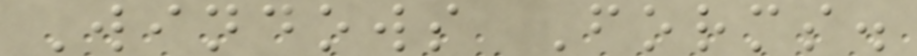Windows Forms.
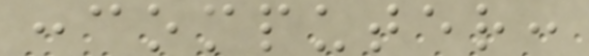:computer:
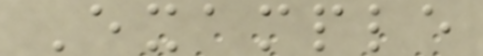Example
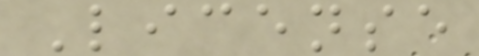License
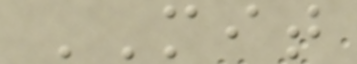MIT
